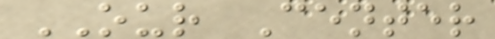OUR Center
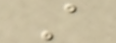A
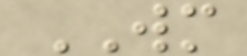WM
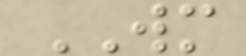WM
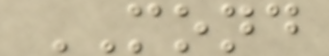MOND
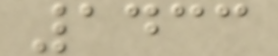1433
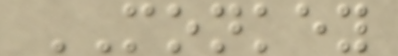MONKEY
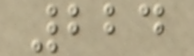224
